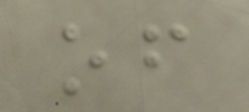of
